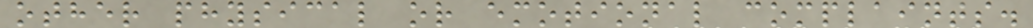other physical or emotional complaints.
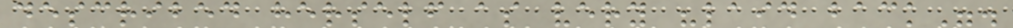described herself as very "laid back".
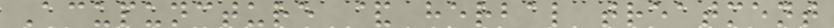Acupuncture & herbal treatment
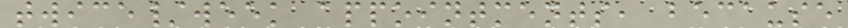twice/week appointments, because
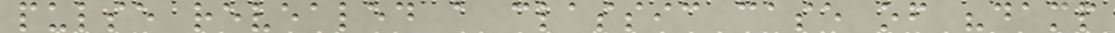pulse revealed a classic case of "damp
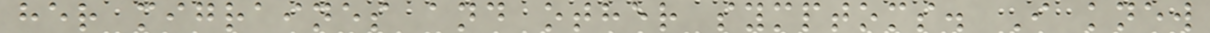her migraines and other symptoms. I knew
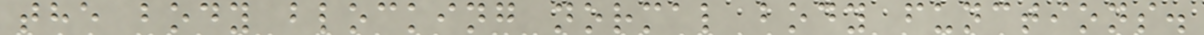the body blocking normal body functions.
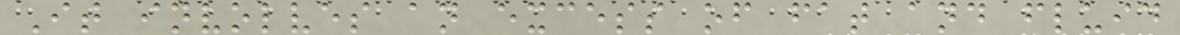It involves an excess of fat and fluid
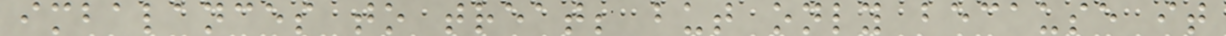imbalances to treat; but only because it
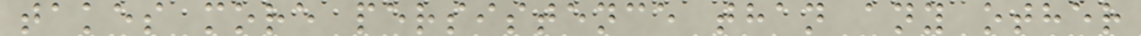takes more persistence than any other
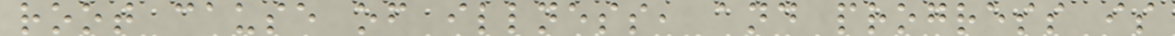root cause of illness, and progress is
